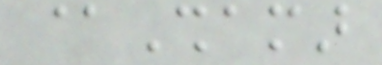@Shamar
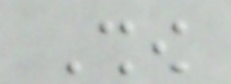Show
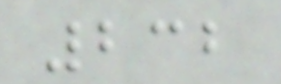232
